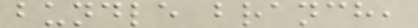bundle branch,
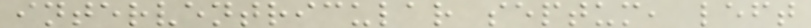interventricular septum, left
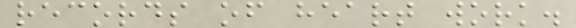records of heart work.
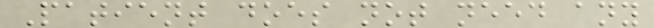Patient does not need any
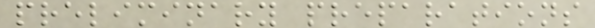preliminary preparations
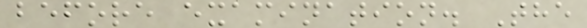before examination. The
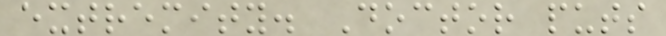extremity. Doctor puts
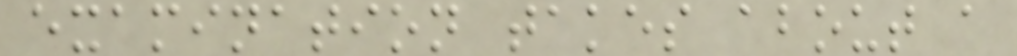examination takes about a
